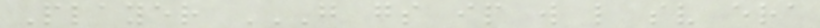Player G GS IP W L SV ERA
